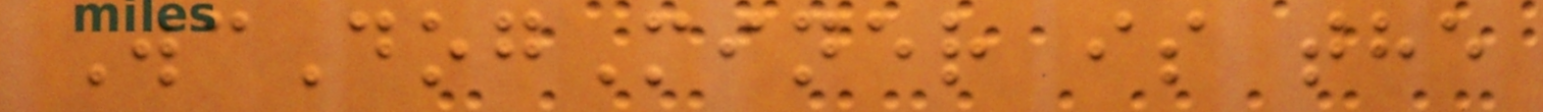WcDogMiner is the
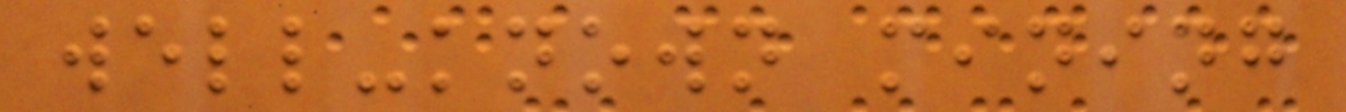well-known mining
